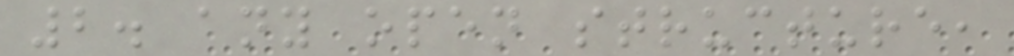2. any open structure,
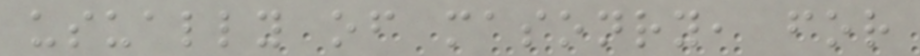usually of masonry, for
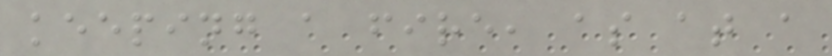keeping a fire, as at a
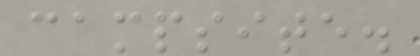campsite.
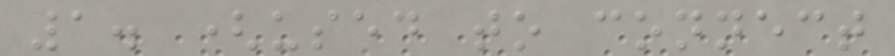1. (used to connect
